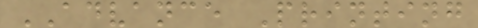ADVANCE Printing
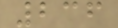236
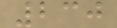230
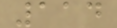114
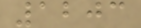1203
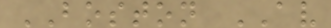BOSTON AV
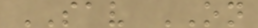SAV ON
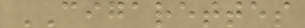CIGARETTES
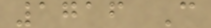1716 C
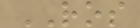ROS
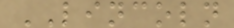LINCOLN
